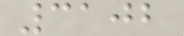3102
